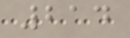214
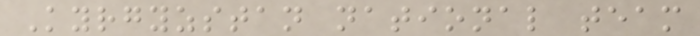Kyrgyzstan national team
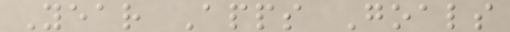Year Apps Goals
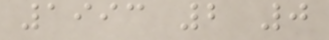1993 2 0
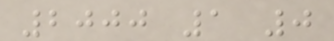2000 1 0
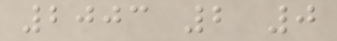2003 2 0
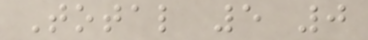Total 5 0
